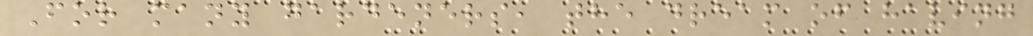For many gardeners, the dream of having
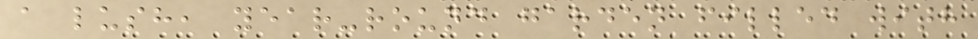a lush, year-round garden filled with
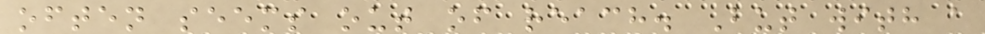often seems out of reach. But with a
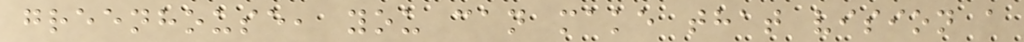greenhouse, you can make that vision a
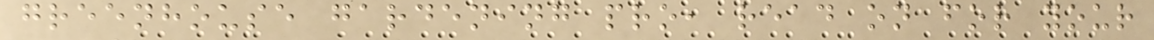greenhouse gardening pro, read on for your
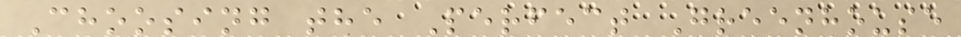Choosing the Perfect Greenhouse
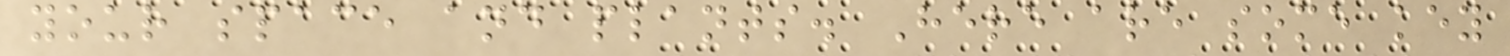your space and plants. Here are some key
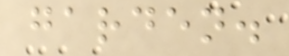garden.
